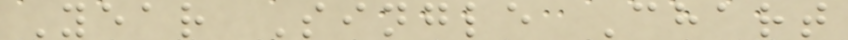Year Single Chart
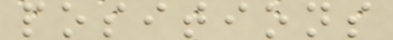positions
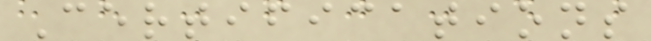Certifications
